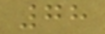78
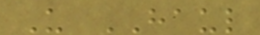U HAUL
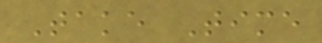Take Time
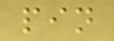pin
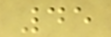45
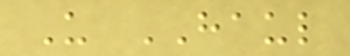U HAUL
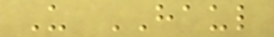U HAUL
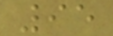95
